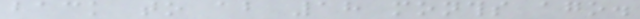back to about 18 months ago.
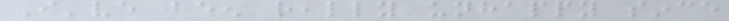I've been really unhappy since
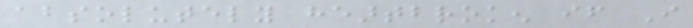absolutely heartbroken if I
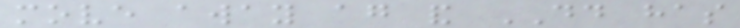move away again and DD has
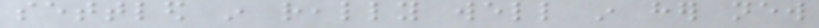settled in really well in her new
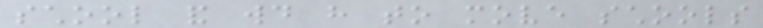school and would have to move schools
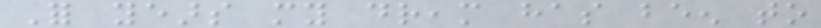For years my dream has been to
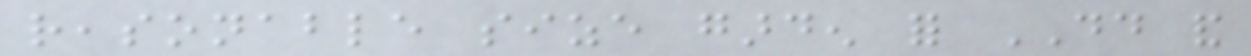reasonable size garden for DD and
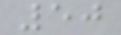50
